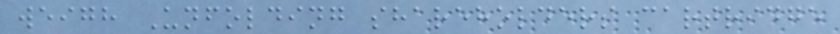weigh Unfolding shareholders cartridge
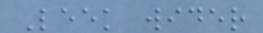Leek wider
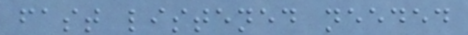fast listened needed
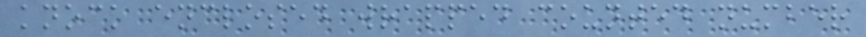knock enclosed wrapped counted number
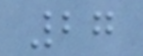27
